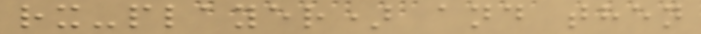rx-player) and then
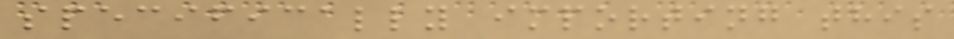specifically importing this
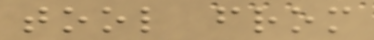tool from
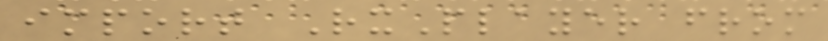import RxPlayer from
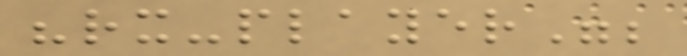"rx-player";
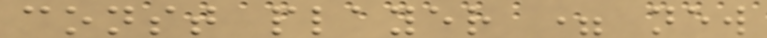const player = new
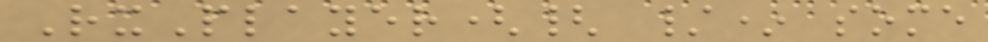RxPlayer({ /* some
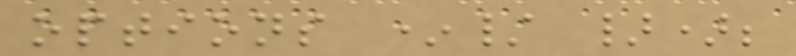options */ });
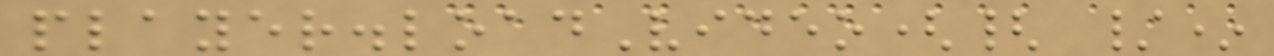player.loadVideo({ /*
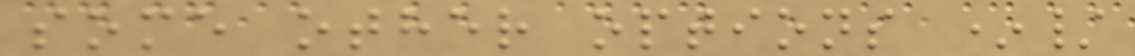some other options */
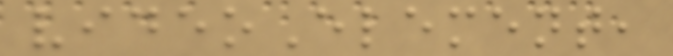videoElement,
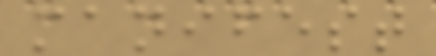manifest
